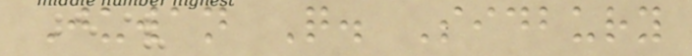Juwan Q. Sidbury
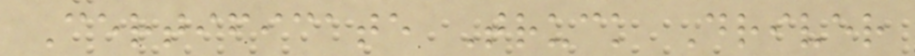Certificate Truck Driver
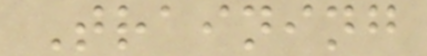Training
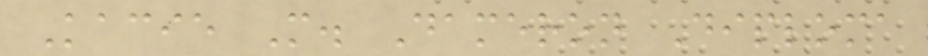Kacie M. Dameron Diploma
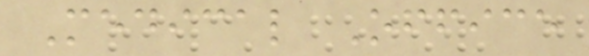Medical Office
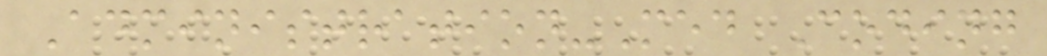Administration-Med Coding
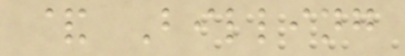& Billing
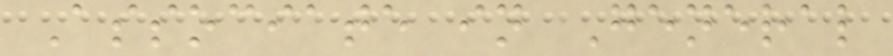Associate in General
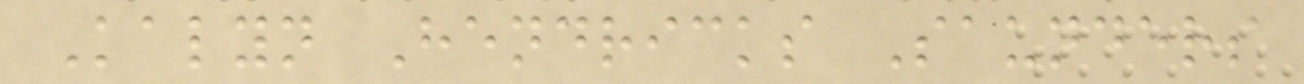Kalyn Hendricks Saunders
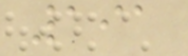191
